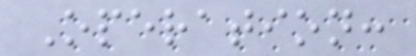Operation:
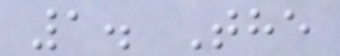1. The
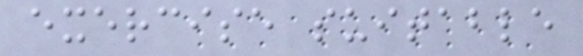exercise suitable
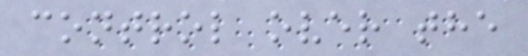control over the
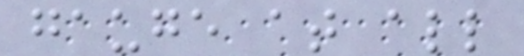gauge at all
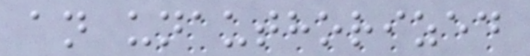an unauthorized
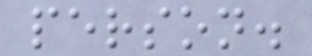person.
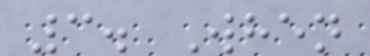3. When
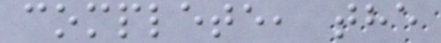complete, the
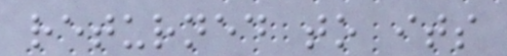returned to its
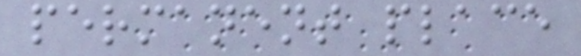permanent place
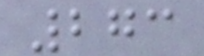273
